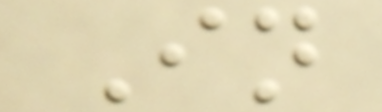In
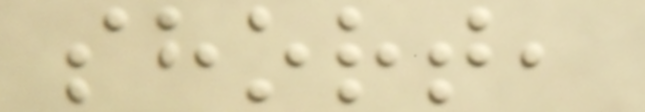short,
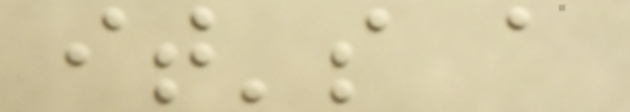it's a
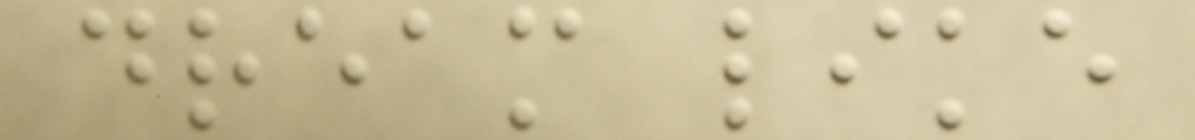dream like
